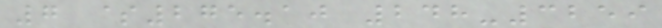7 $275.10 248-3259
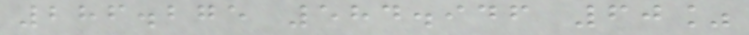286.275 584.946 60%
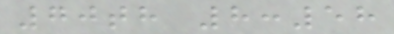70th 8:58
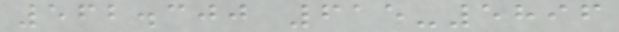562.300 615-5896
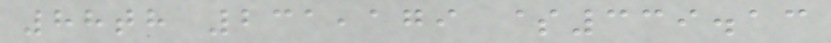88th 231,179 $339.13
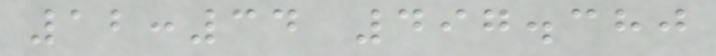12:34 497.380
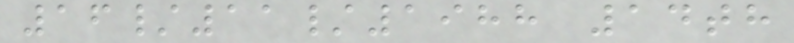16/11/1988 14th
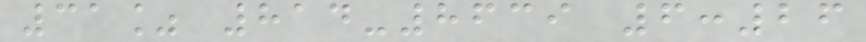31% 814-8639 6:26
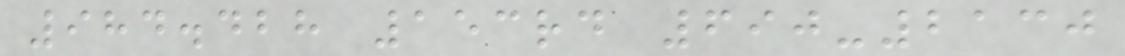984.428 153rd 690-2130
